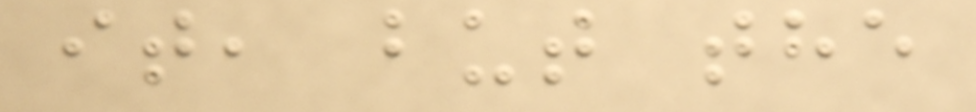it, but the
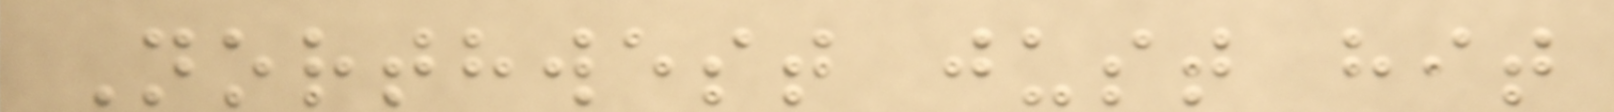Northwest just hit
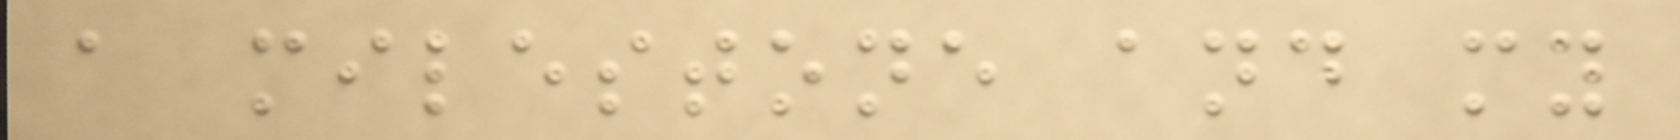a milestone and my
